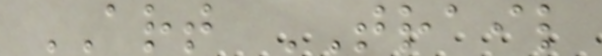ART TRAIL
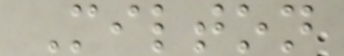Milton
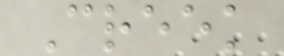Creek
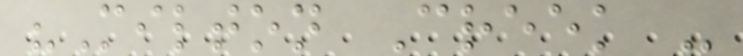"Milton Creek -
